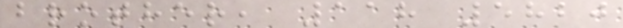brother, 118 5820
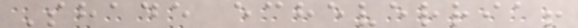Shade echeverria!
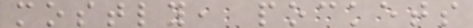mostly, pockets
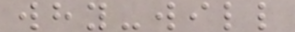why-will
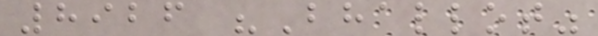8926 "Bhallot"
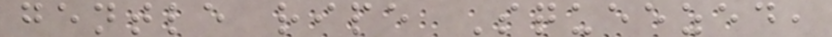gentle ripe Squeezed,
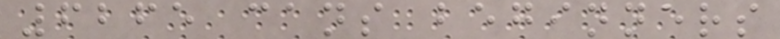6265 cans beginners
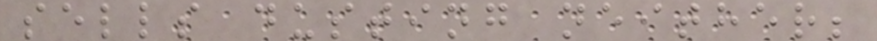sells dusting neither;
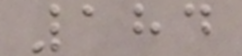184
